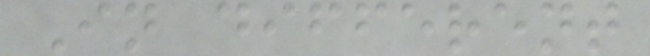In different
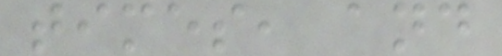times, and
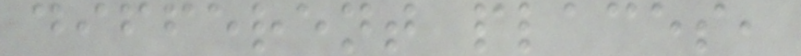different places,
